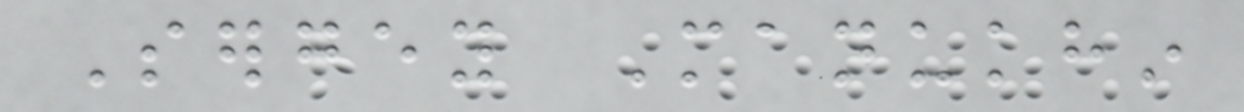Sergey Manukhin
